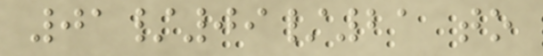01/09/21 to
